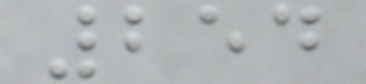254
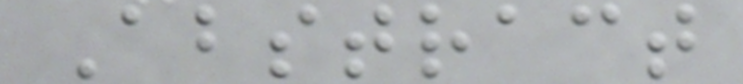Abstract
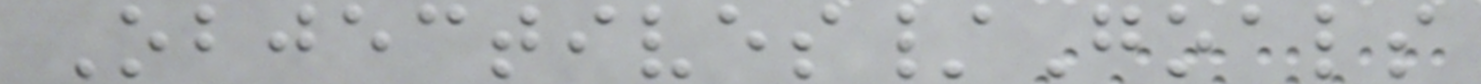Objectives/Goals
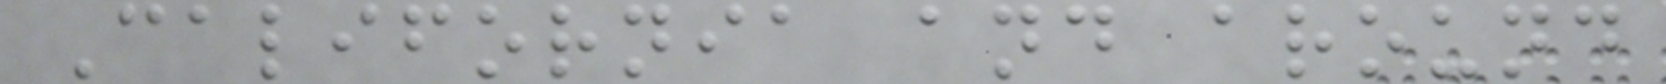California and around
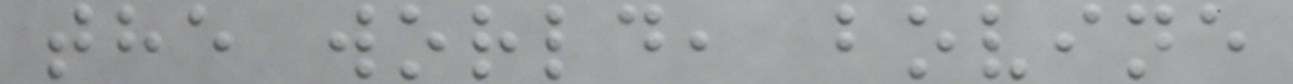the world, bovine
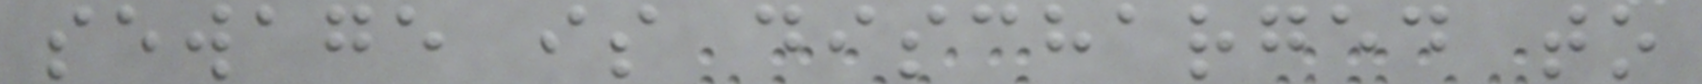sewage is discharged to
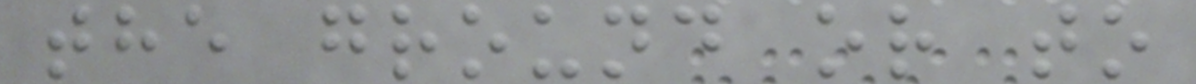the ground or to
